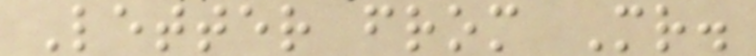Letter from Mr.
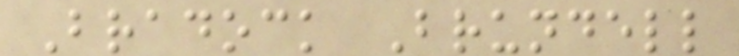Bradock Brundell
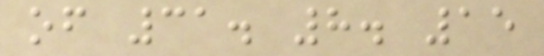of 31. 8. 15
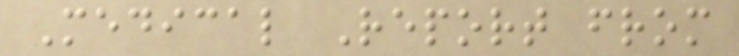Medical Report from
